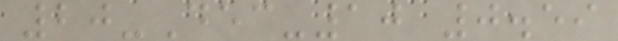20-Dec-10 0.59
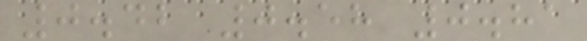0.42 0.58 0.81
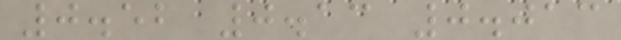0.52 0.13 0.013
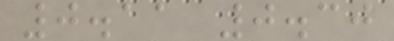0.11 0.30
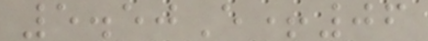5.50E+06
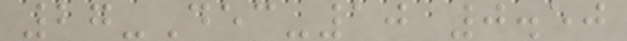27-Dec-10 0.50
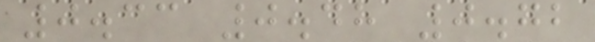0.33 0.48 0.72
